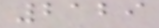2129
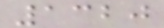1320
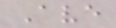Ave
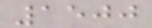1500
